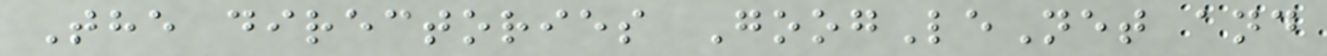The directories GoogLeNet and
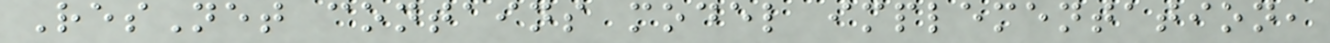ResNet contains model implementation,
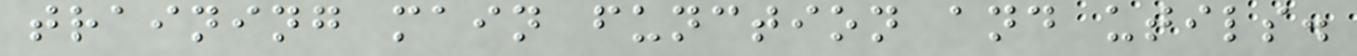training main function and utils.
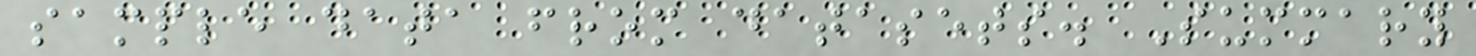sample data from datasets. Summary
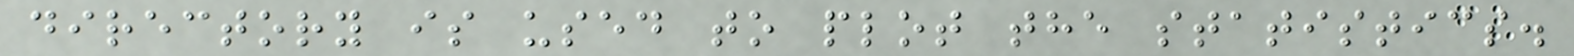directory is used to plot the statistics.
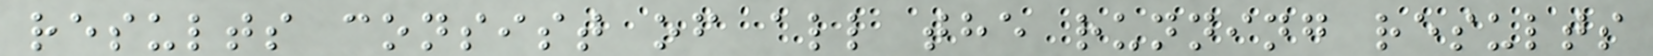results consist of all the running results
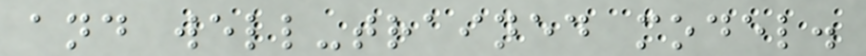and well-trained model.
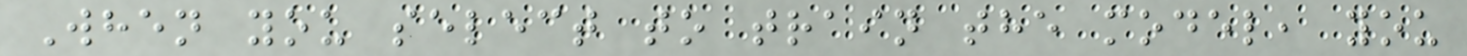When you select to train the model, you
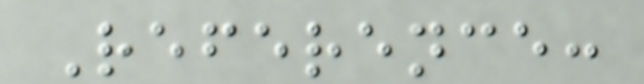Reference:
